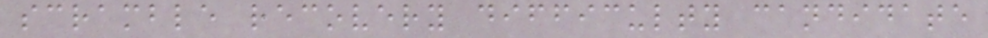scramble recovery difficulty candidate
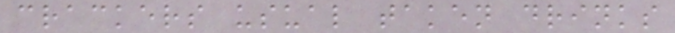crackers usual taken drinks
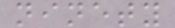ninety
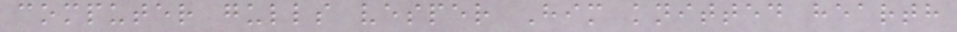computer gulls vesper Him knitted hearth
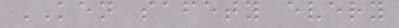KEN safety every
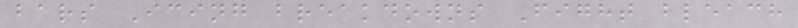bars Icing breakdowns Fight bleach
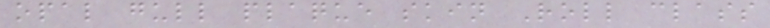opal gull plaque skin Roll class
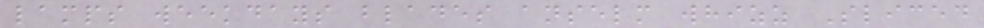lamps weekdays blades anselm whizz Sliced
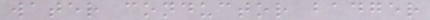water conductor badger
